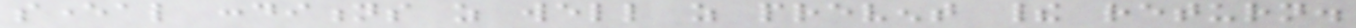several conditions as well as prevent their return.
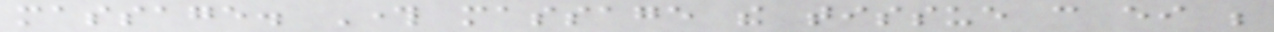massage. Through massage the tissue can either be
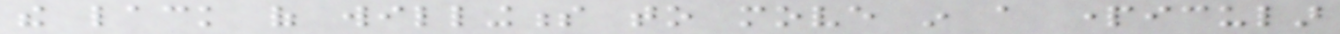the lack of willingness to move in a particular
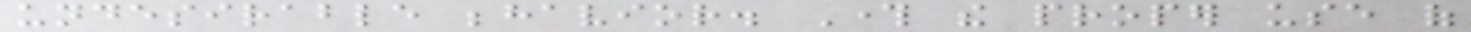undesirable behavior. Through the proper use of
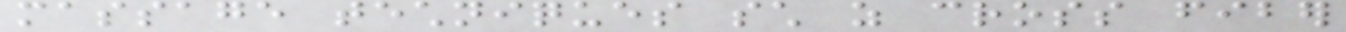massage techniques such as cross fiber
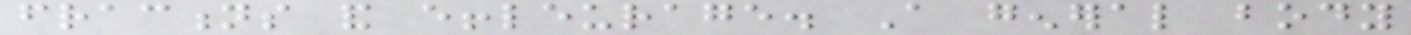fractions and effleurage. A general body
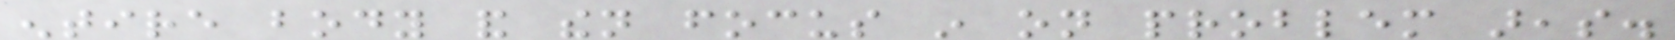entire body and then focus in on problem areas.
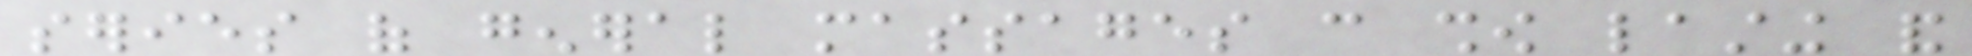series of general massages can show lasting and
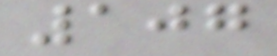107
